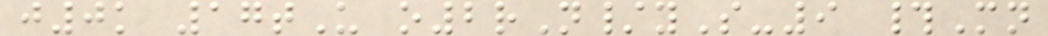j0k 17tU o2rN/yS-9 #Mn
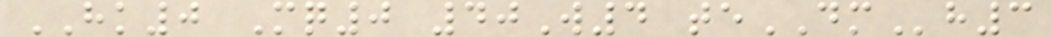HK0 Mq0 40W4 teDMh3
